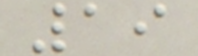19
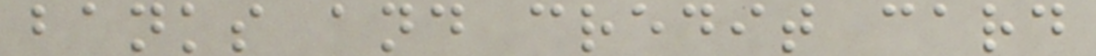banks and credit card
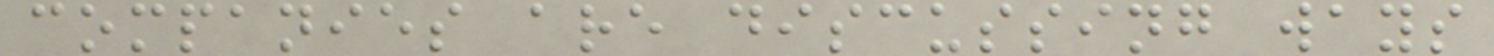companies are discussing ways
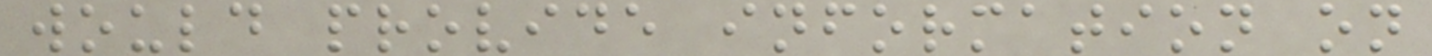would provide information on
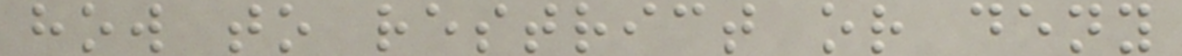how to restrict or deny
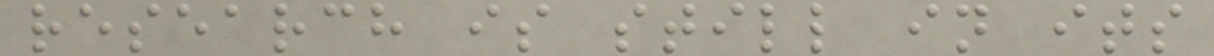research is still in its
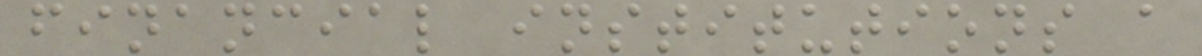financial institutions a
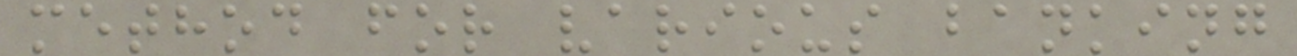method for various banking
